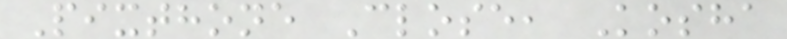Pixthone Close, Kosha
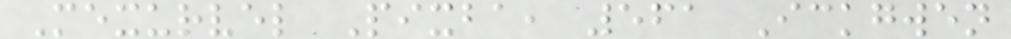Mexurvel Pixba, 561 Ickgwen
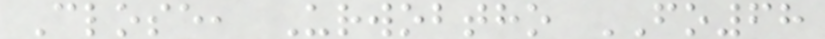Close, Urwobtho FO68
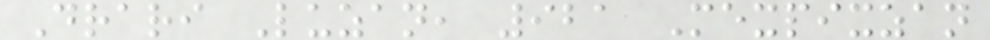Drari Luzan, 921 Mexpixzan
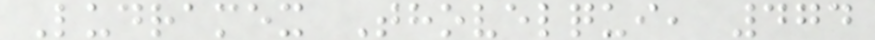Ludramex Thovelqui, 474
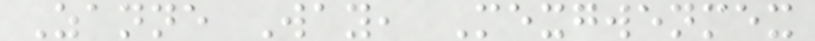Zanne Way, Mexgwenmex
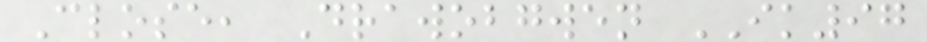Close, Drawobgwen IK97
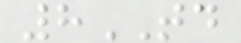8TD
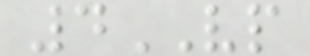4VP
